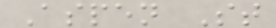Aspen St
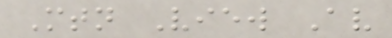Mtn View Av
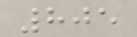805
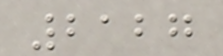2127
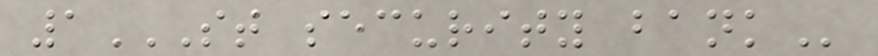1ST SECURITY BANK
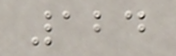124
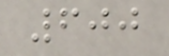600
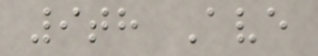9th Ave
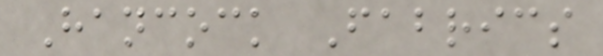Hancock Fabrics
